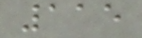115
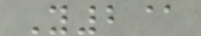Y2@
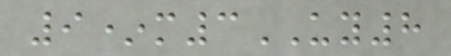9*m3UY8
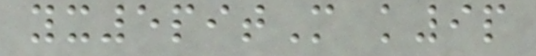yx5pitM k9p
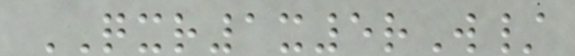QXR1x5rW/
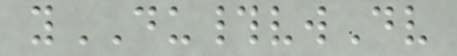yDU#vwDv
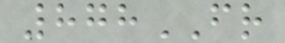878FR
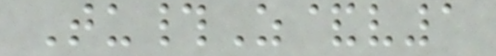Tu#Z&v1
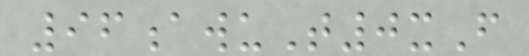96awuT0xF
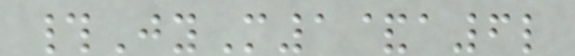#JyM1&a6l
